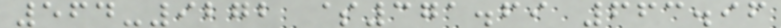564-9272 $371.69 663.96
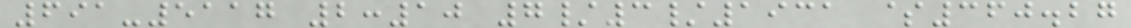691-5117 2:10 7/3/1931 $360.27
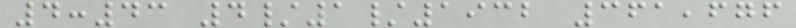4:43 4/1/1932 361,676
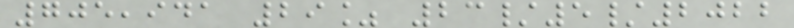705,941 29% 23/5/2022
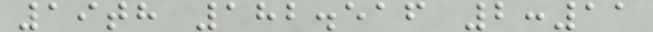19th 182.516 2:11
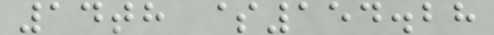14th $154.28
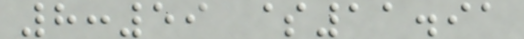8:59 $11.91
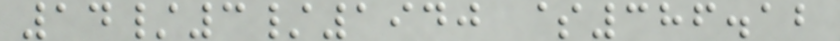14/3/1940 $386.12
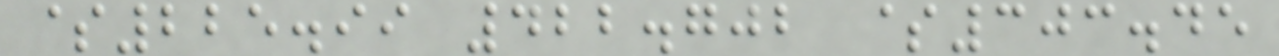$225.99 422.702 $303.45
